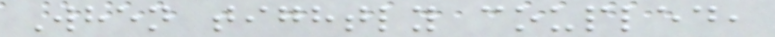When tightly coupled,
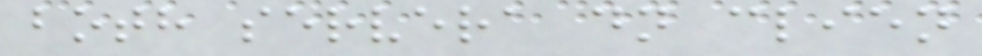both servera dn clien
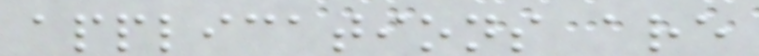applications are
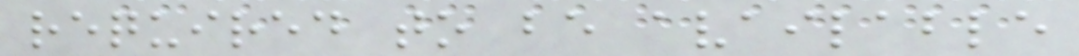required to be available
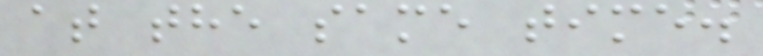at the same time.
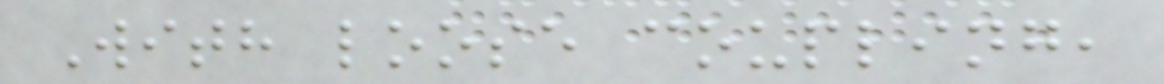With loose coupling,
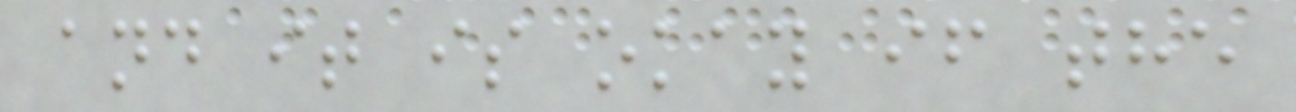and it is okay if the
